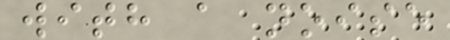with a noise
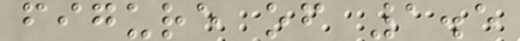figure of 1.5
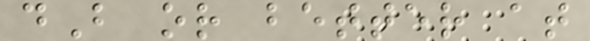dB or better at
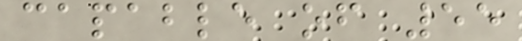capable of 55
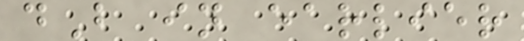dB in earlier
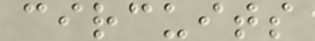circuits
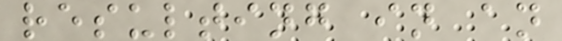resulting in an
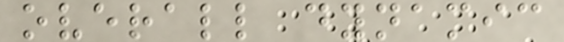overall dynamic
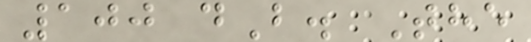100 dB. The
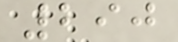290
